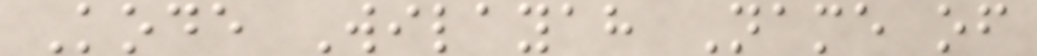Kode Wilayah Name of
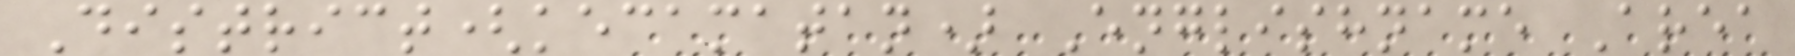District(kecamatan) Englishname Area
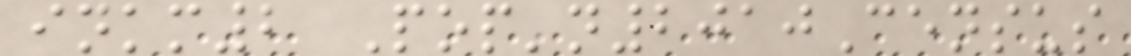inkm2 Pop'n2010Census
